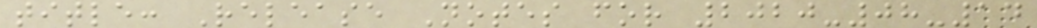title: Release Notes for 2020-08-14
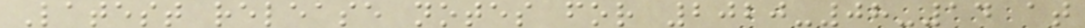Latest release notes for 2020-08-14 at
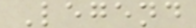Legend
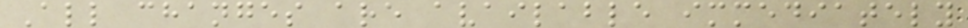All changes are available immediately
